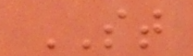ST
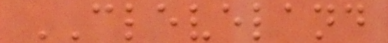CLEVELAND
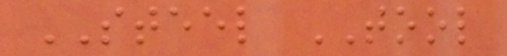STEEL TOOL
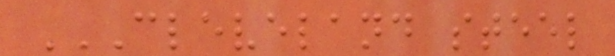CLEVELAND STEEL
